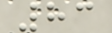83
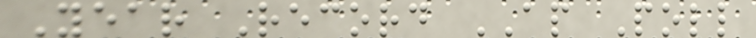Year Record AP Poll
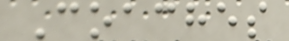Coaches
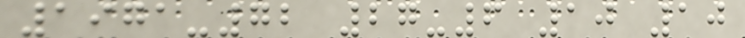1971-72 27-6 10 10
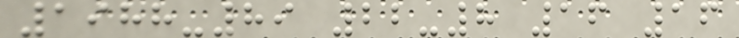1988-89 22-8 16 16
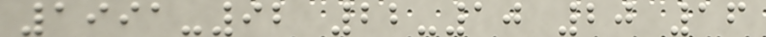1991-92 22-10 20 16
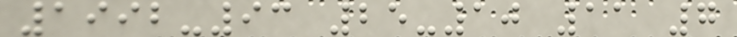1992-93 25-10 11 7
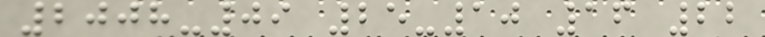2008-09 25-10 16 22
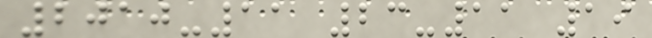2010-11 23-11 19
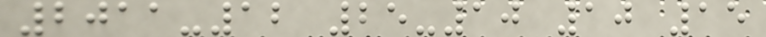2011-12 25-10 10 15
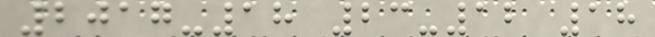2017-18 23-12 18
